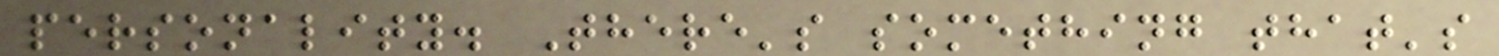personality. There's something that's
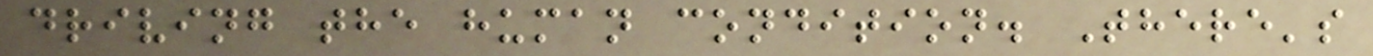driving the human condition. There's
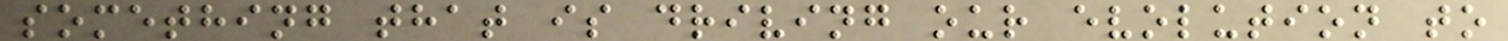something that is driving our evolution to
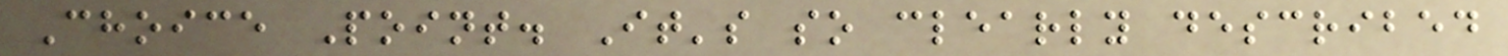Choice Point. It's so clearly described
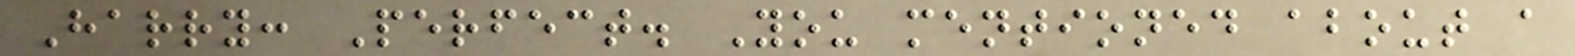Harry: Perfect. You mentioned about a
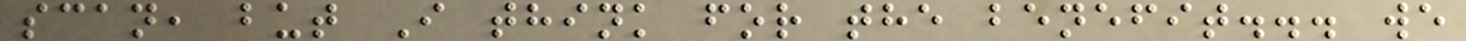scan, but I think for the benefit... we
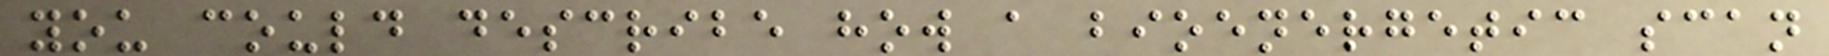you could describe how a bioenergetic scan
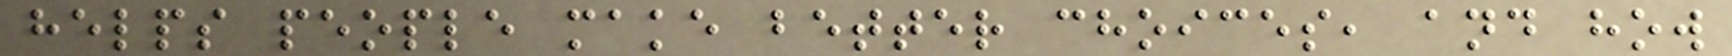helps people make better choices, and how
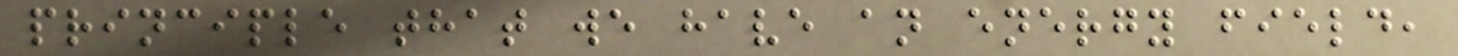principle that we have an energy field,
